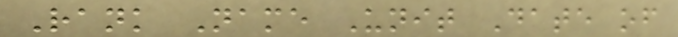Rank Name Unit Date of
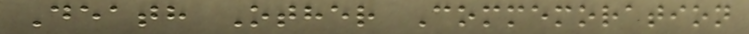Death Other Commemoration
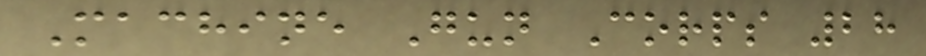Machine Gun Corps 28
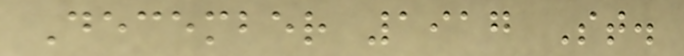December 1917 St.
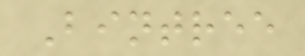Bintree
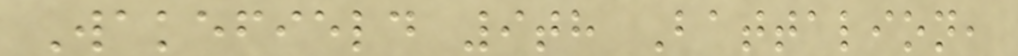Wakefield 9th Battalion,
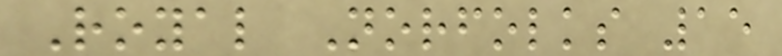Royal Norfolks 15
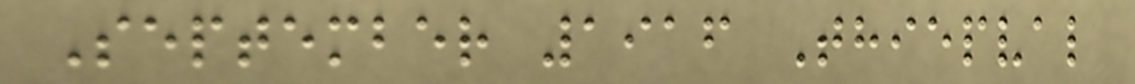September 1916 Thiepval
